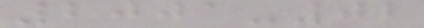2001-02
